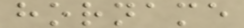horname
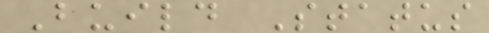Build Status
